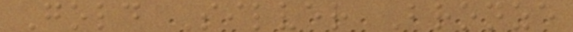Gold Silver Bronze
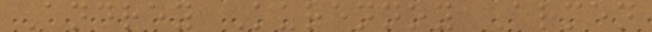Andrey Kurennoy Armen
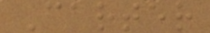Carter
